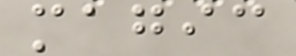magic
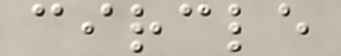circle
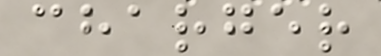charger
